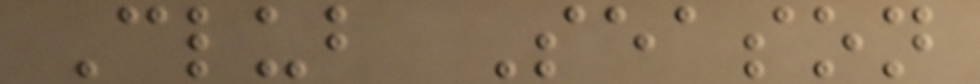Club Season
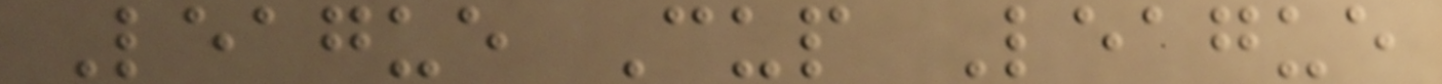League Cup League
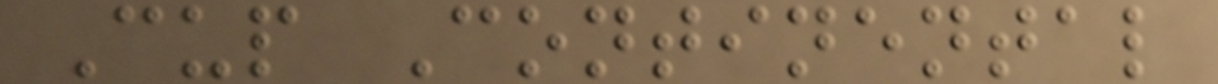Cup Continental
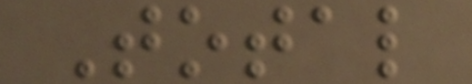Total
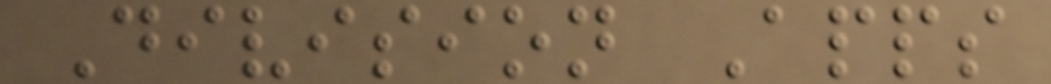Division Apps
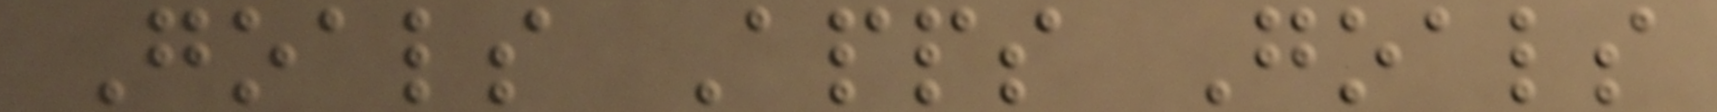Goals Apps Goals
